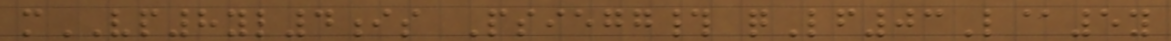mVP8yl4is Psiegg# qLf03L@5y
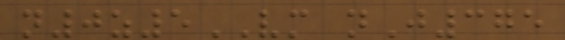n0z5VM nJ375
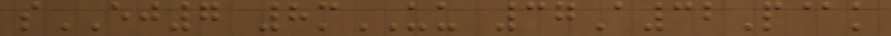sEJ7 8mUU 37A32P@k
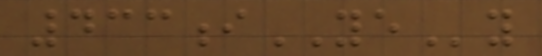433iYEy
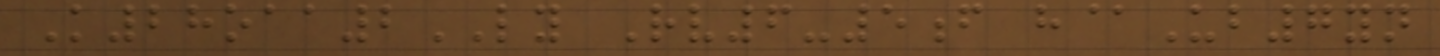K28oaa2LY Rv6-5f h@Ub7yn
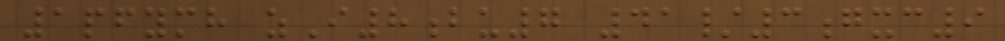1pfymh zI8bu7 41/3gxc9
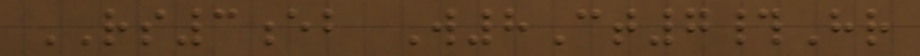RS3eb W8Ct7#Hr
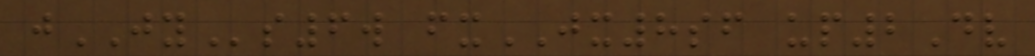jJYs6w fxJX8sf up2Dv
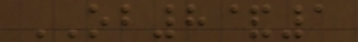OB8&1
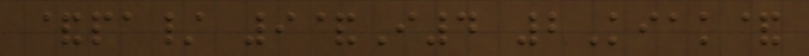&pa/ 9&I4 2Kiak&
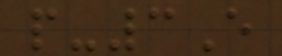p-3E
